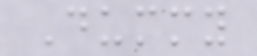Dummy
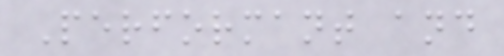Performant and
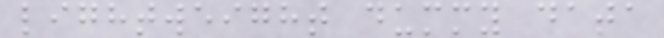lightweight dummy data
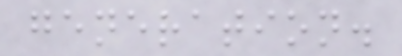generation.
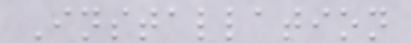Installation
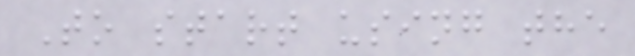To start using the
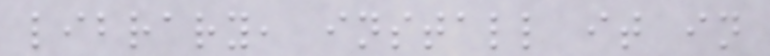library, install it in
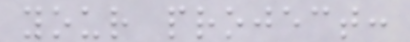your project:
